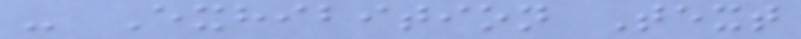- Exhibition Text
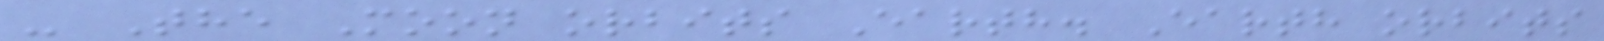- The Moon orbits Earth. Earth orbits
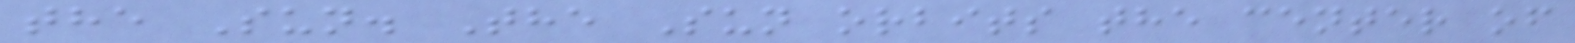the Sun. The Sun orbits the center of
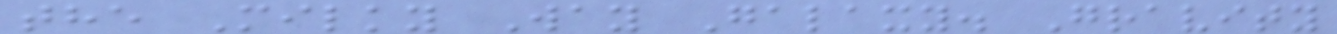the Milky Way Galaxy. Gravity
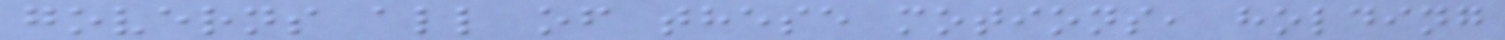governs all of these motions, holding
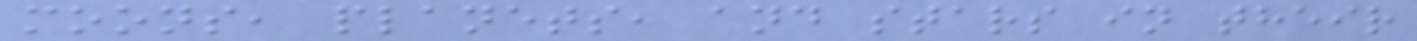moons, planets, and stars in their
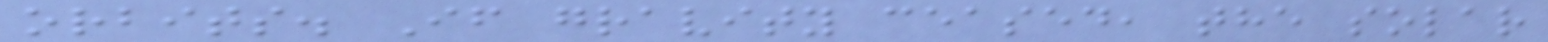orbits. If gravity ceased, the solar
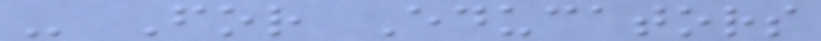- For Educators
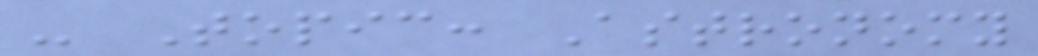- Topic: Astronomy
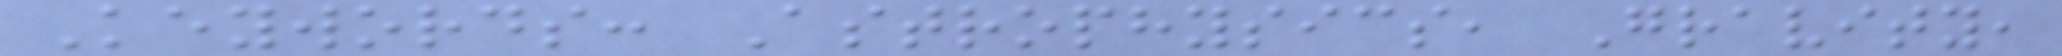Keywords: Astrophysics, Gravity,
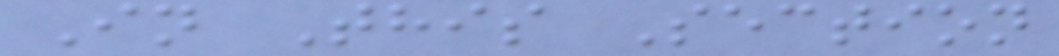In This Section
